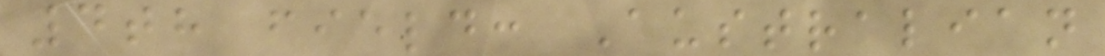4th field: Australian
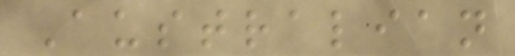Australian
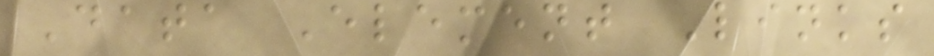Data Element Links
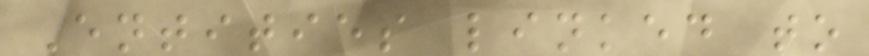Entities linked to
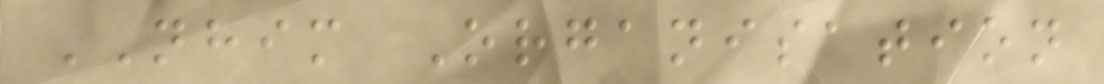NHIM Organisation
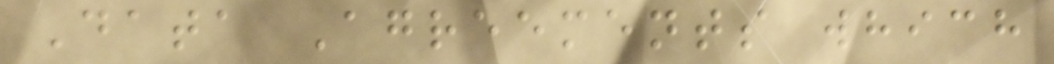Data Agreements which
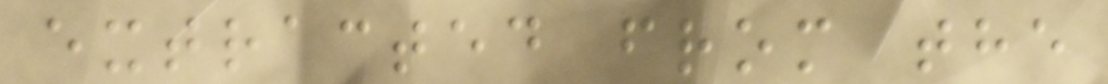extracted from the
